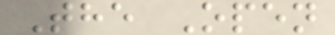The Open
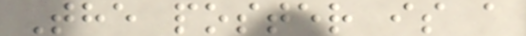The poster is a
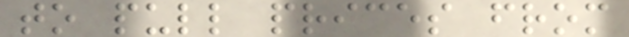to pull prices from
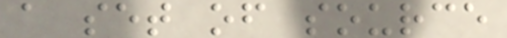a set of source
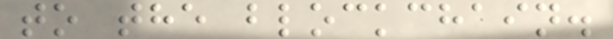to the blockchain.
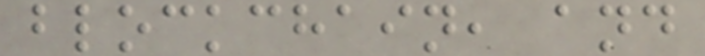blockchain, and
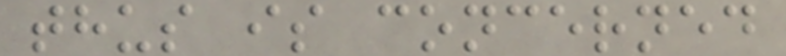thus is concerned
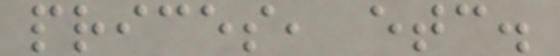prices, etc.
